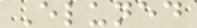Eluned
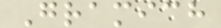Gramich
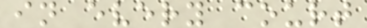in every court
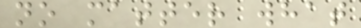no matter what
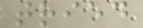tried
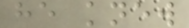he knew
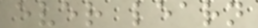ever learn
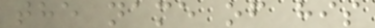the name of his
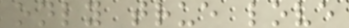only true love
